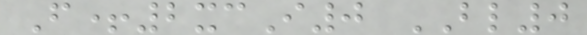F+2xcI0 BL0
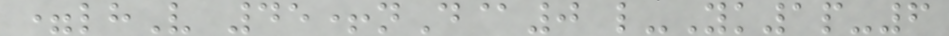=lhV 45+nD@0 l-Yk1p-6
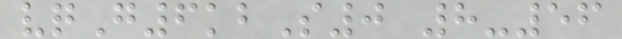vqG6kbS0 8-56
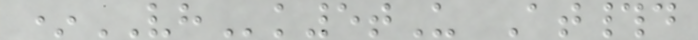*VHk5tU At#d
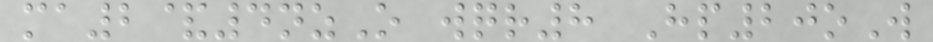ma2&4nzO wqr8 Hp20oW
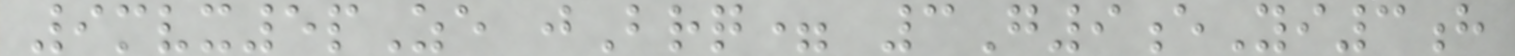9mvx5pZe jBrq= 3G9eYi3h
